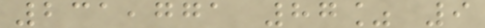231,771 87% 9
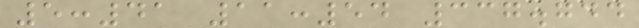5:41 11:54 337.744
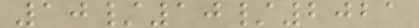10/10/2021
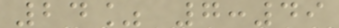24% 7:49
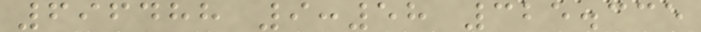696488 9:58 325.335
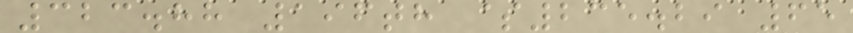323.88 196th $235.29 65
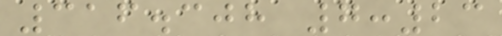316.308 7:23
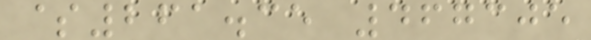$261.35 467305
